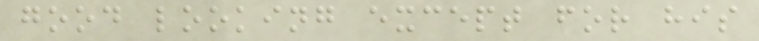good looking except for his
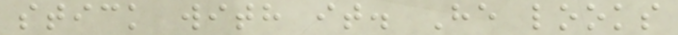stick with it. He looks
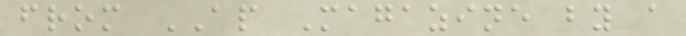from AP Magazine by a
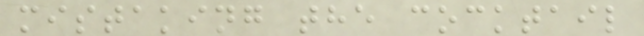mistaking the cocktail
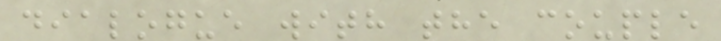dialogue with the couple
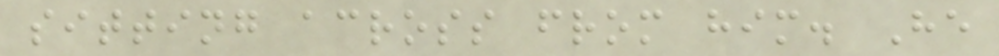sitting across from him. He
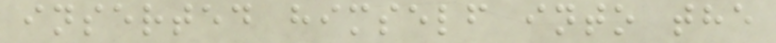inserted himself into the
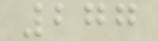277
